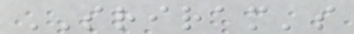SRIRAM's
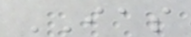IAS
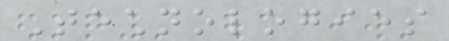Technologies
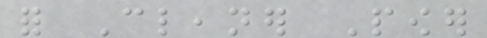for Cleaner Power
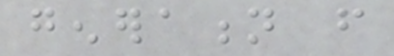generation from
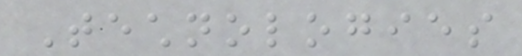Technologies
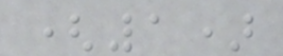(1)
